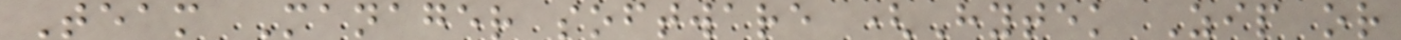Team Manager software (Hytek Zip or
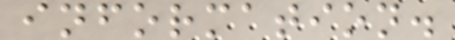information.
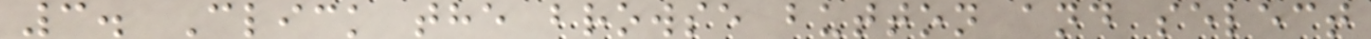3. Click the browse button and select
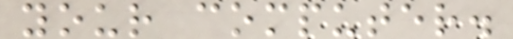your computer.
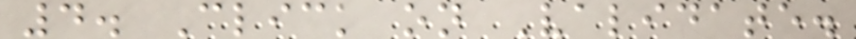4. Click on Validate.
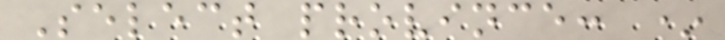Select province: *
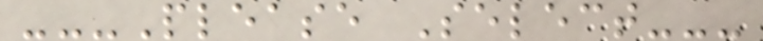---Please Select---
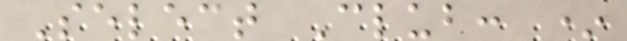Select Club: *
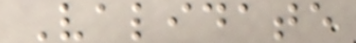Validate
